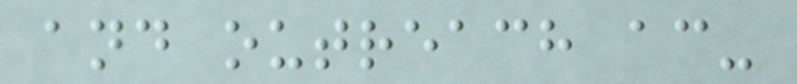and outreach ac-
